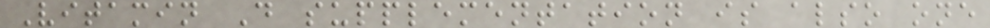Vitamin D supplementation is also one
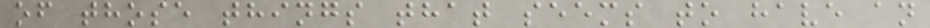of those things that seems to have an
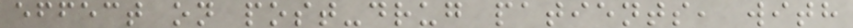effect on post-drug patients, with
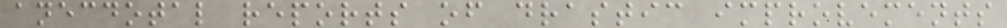anecdotal reports of drastic improvements
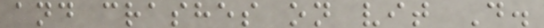and crashes on vit D.
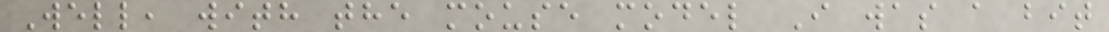Well, with the mouse model I was a bit
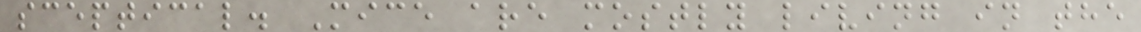sceptical. Mice are mostly living in the
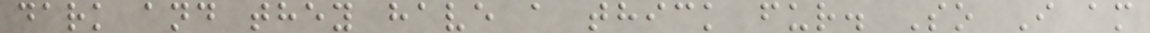dark and they have a thick fur. So I am
